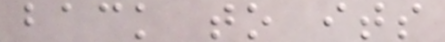back to its
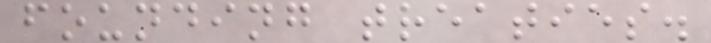founding treaties.
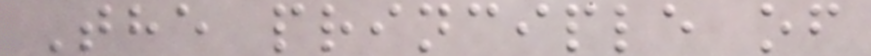The principle of
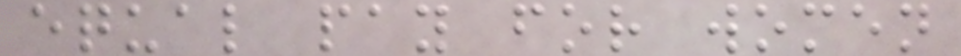equal pay for women
